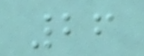26
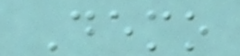Demo
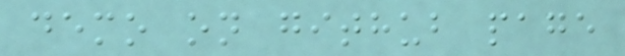demo on github page
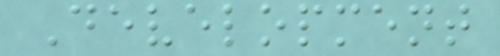Development
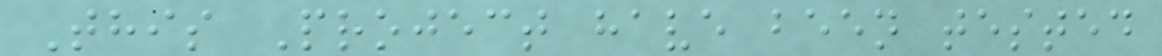This Project have been tested
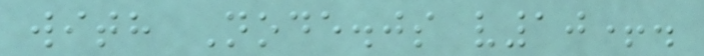with Node.js v10+.
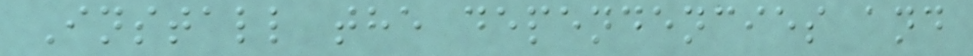Install the dependencies and
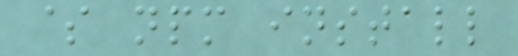$ npm install
